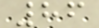86
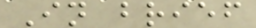In brief
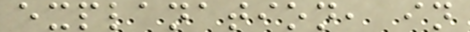explanation, in
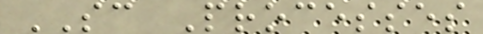SC Processes
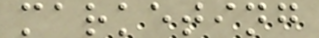marketing
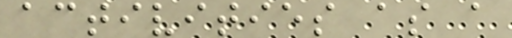activities as a
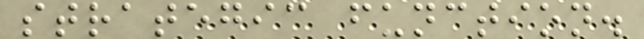strategic function.
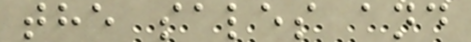the sales and
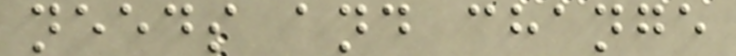needs and change
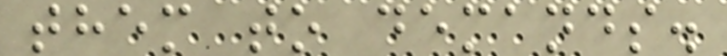them to demands.
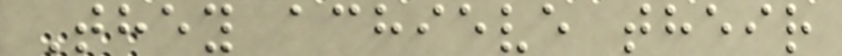They achieve their
